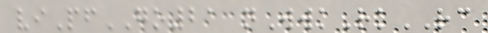viPfGO21 nWwkRkRC
